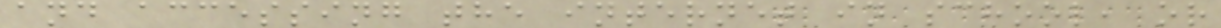and accessing the internet in school, or
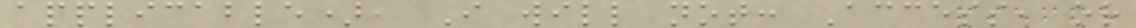applicable), I will not: Access, or
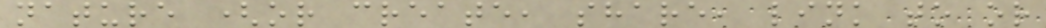nature (or create, share, link to or
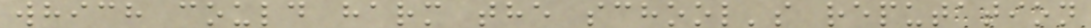which could harm the school's reputation
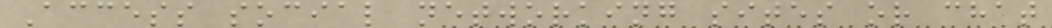Access social networking sites or chat
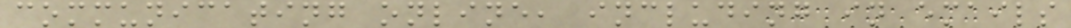communicating online, including in emails
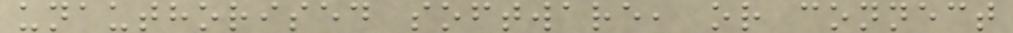unauthorised software, or connect
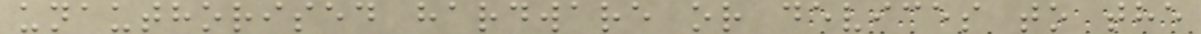unauthorised hardware or devices to the
